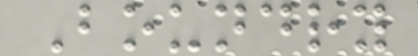Boundry
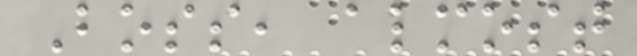Boss, almost
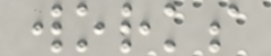works
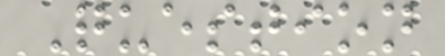Question
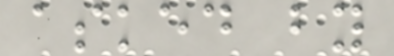asked by
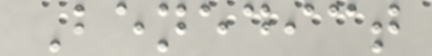Benedict
